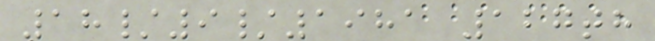18/9/1981 127th
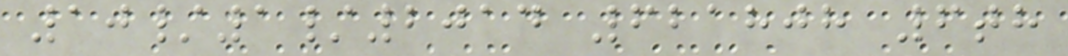10/1/2014 621808 6th
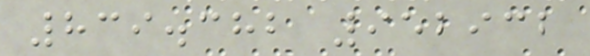839.382 952932
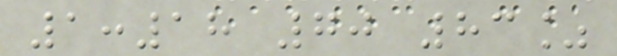1:18 70 83%
